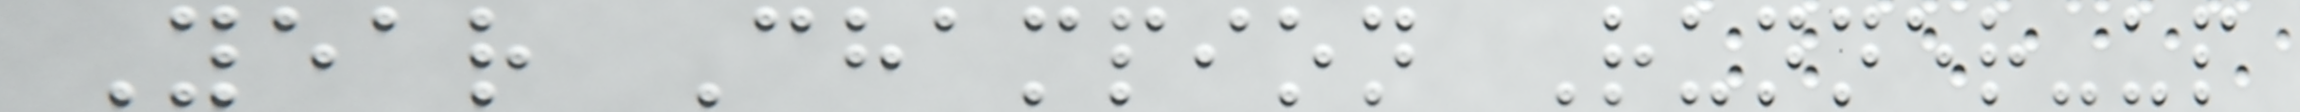Year Champion Runner-up
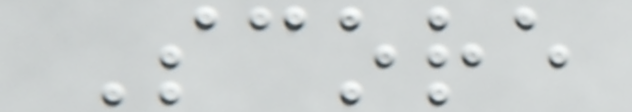Score
